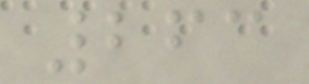263
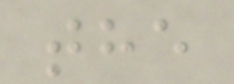the
